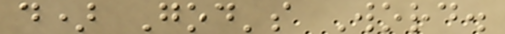d) God's Word.
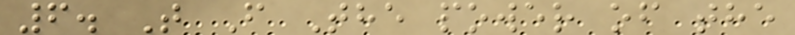6. T F The power of the
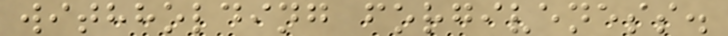withholding forgiveness.
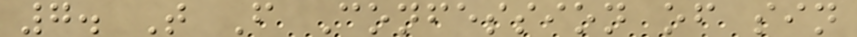7. T F Confession of sin
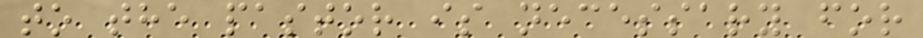to the pastor is necessary for
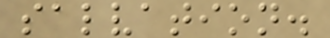salvation.
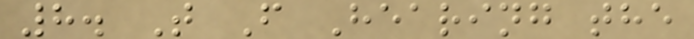8. T F Hearing the
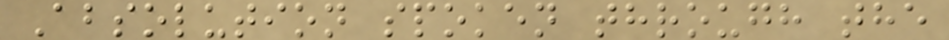Absolution spoken through the
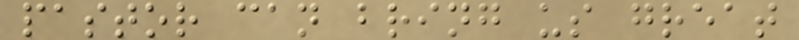pastor can bring us great
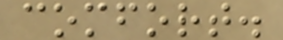comfort.
